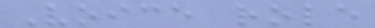Voice role
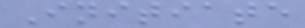Initiate
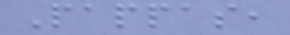Pappas,
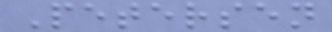Petersen
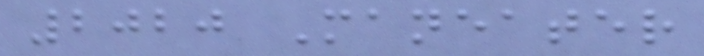2020 Maneater
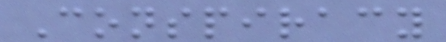Conspiracy
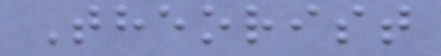Theorist
